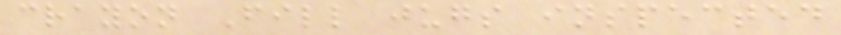crayon Fill jugs inspected
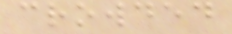crowded
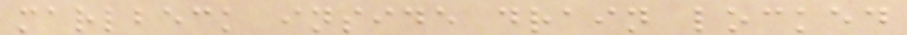marlbeck inside drain locked
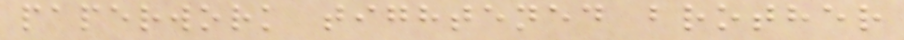paperwork tightened brother
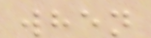when
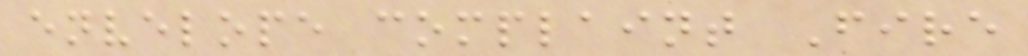envelope complaint Fire
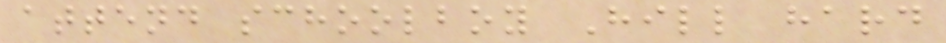attend schoolboy Hill hard
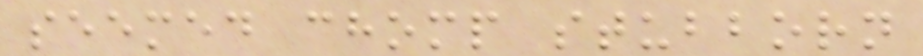seemed chomp stubborn
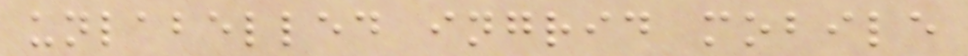unlabelled ingrid mobile
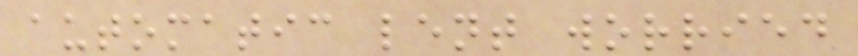automatic lent worried
